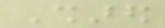Shared
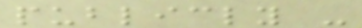publicly -
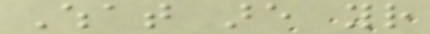What are your
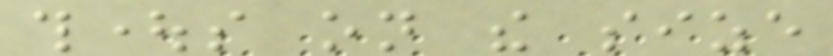thoughts on the size
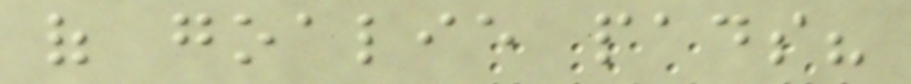of goalie pads?
